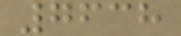7638
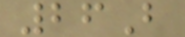26B
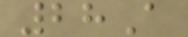28A
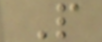P
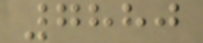7880
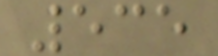535
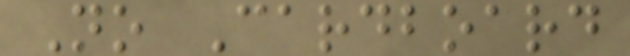No Cardboard
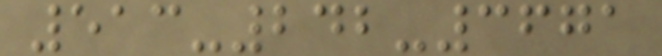513-242-3671
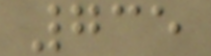735
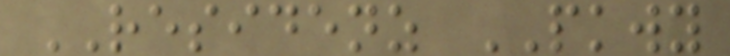RESIDENZ PKWY
